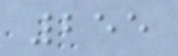255
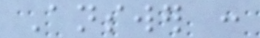Answer :
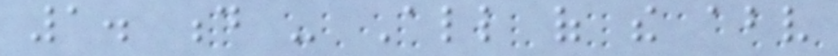1. d - All of the above
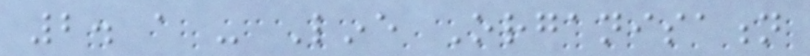2. a - Line Organisation
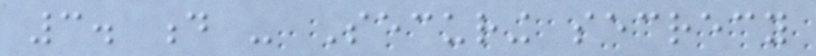3. d - Securing secrecy
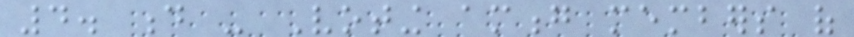4. d - Voting among members of
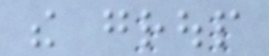the group
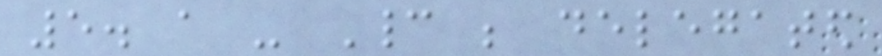5. a - Cannot be delegated
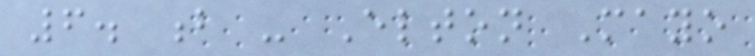6. b - Elton Mayo
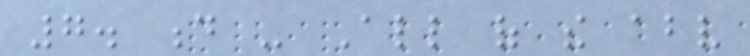7. d - All of the above
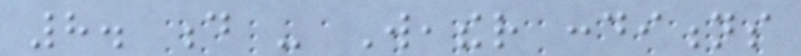8. d - Weather conditions
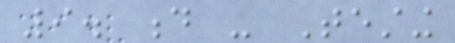9. d - Testing
